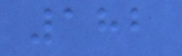182
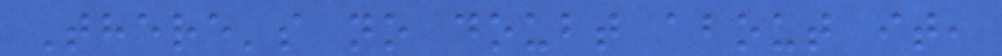There's no doubt about it,
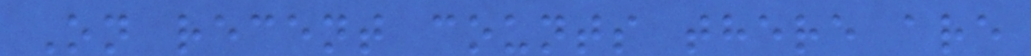On recent counts there are
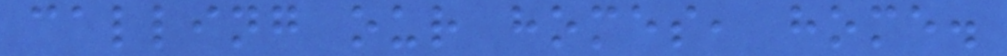calling our homes, home.
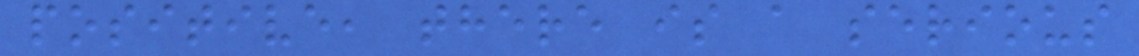positive, there is a serious
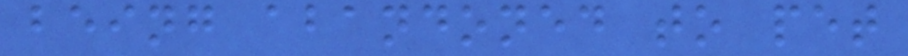being abandoned to pet
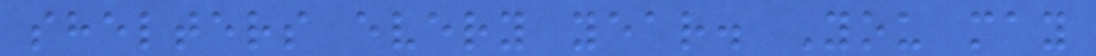shelters every year. You may
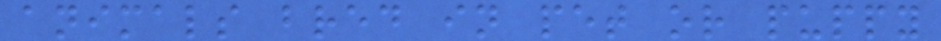animals bred in pet or puppy
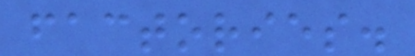factories.
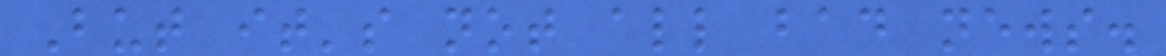But it's not all bad news.
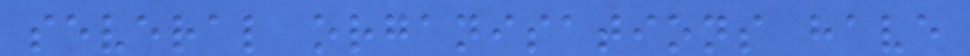several organisations have
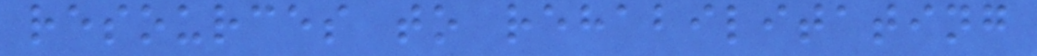resources to rehabilitating
